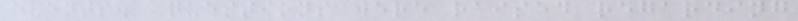events. Questions were raised regarding
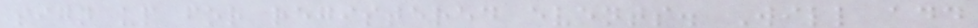sign up for registered events. Will add
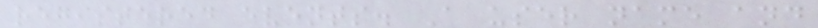registered events. A user name and
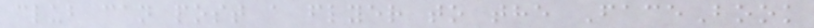club can post a flyer to the FaceBook
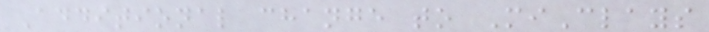Additional change to MiClays
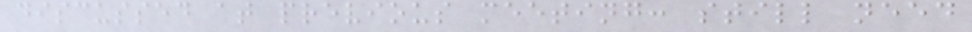discussed at previous meeting: still need
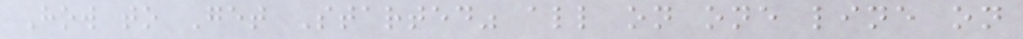How to Get Started" all on one line on
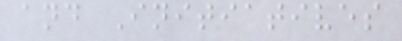and Initiatives
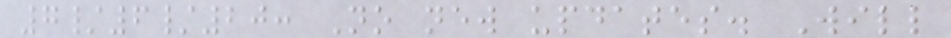7/6/20: No new updates. Will
